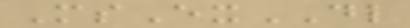MsExDL
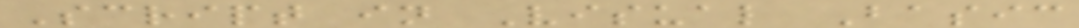Script in Visual Basic
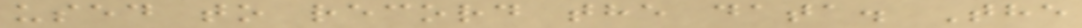used to record the data. The
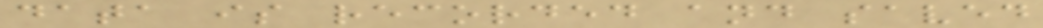data is recorded and saved
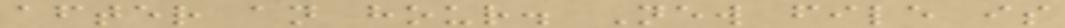after an hour. New file is
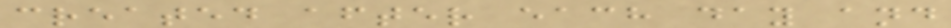created after each day and
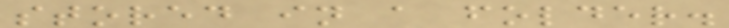stored in a folder.
